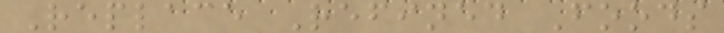Replace Refined Foods
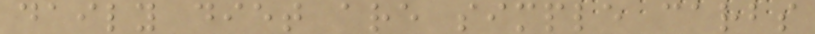daily diet are simple carbs
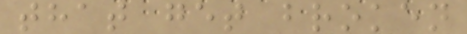that get broken
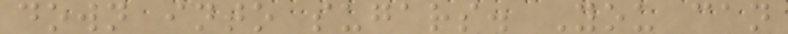down into sugars. You can
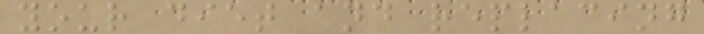your diet and replacing
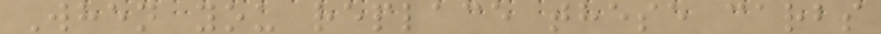When you replace these carbs
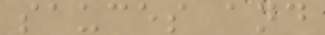sauces and
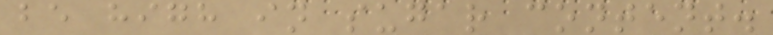be high in sugar content.
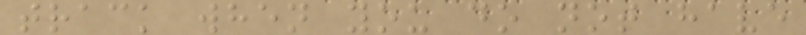track when you do not have
